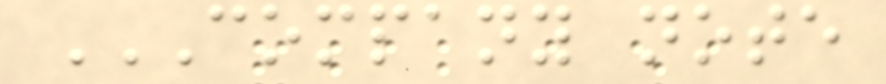COMPANY NOTE
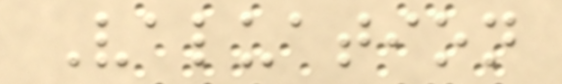Valuation
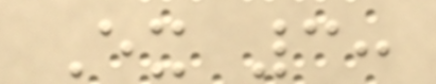Ex 3:
